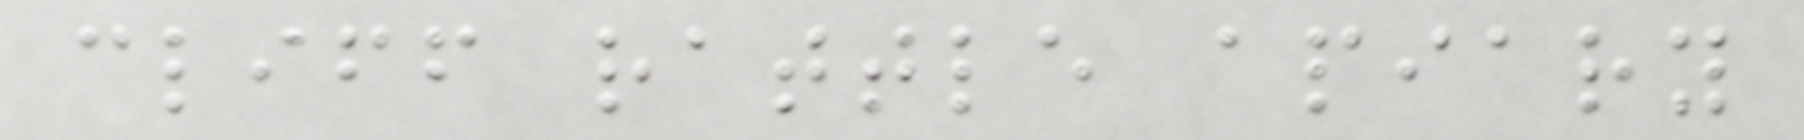cliff rattle apiary
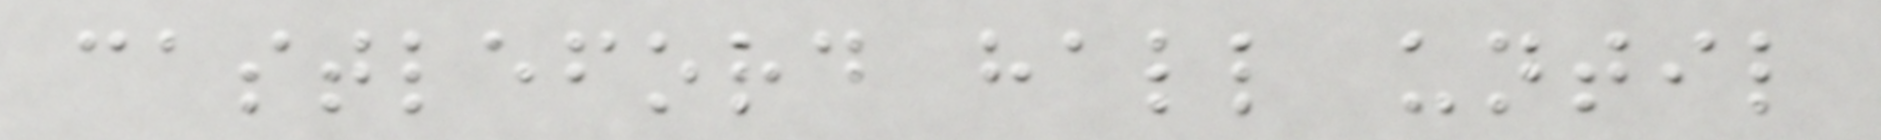castleford hall until
